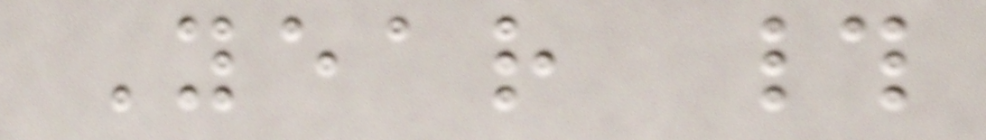Year #
